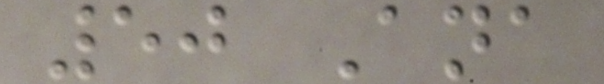50 Ana
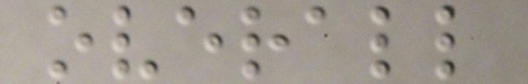overall
